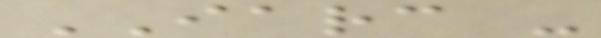IARC -
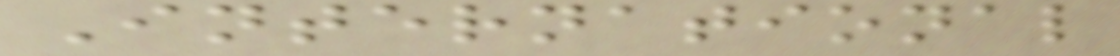International
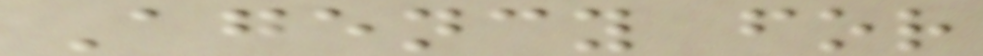Agency for
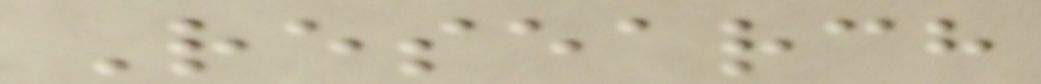Research
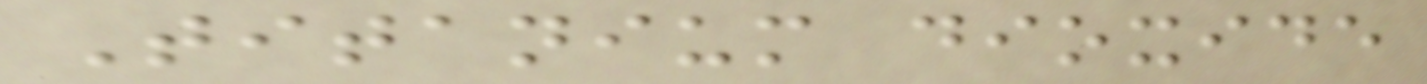Titanium dioxide
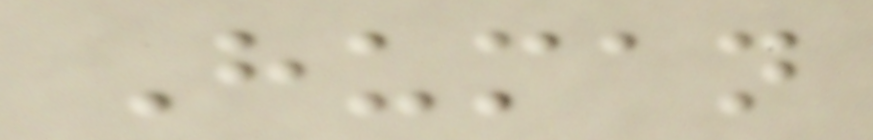Human
